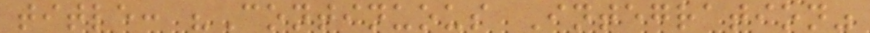title: "Continuous Integration"
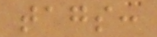tags:
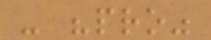- "pro"
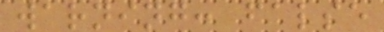warning: false
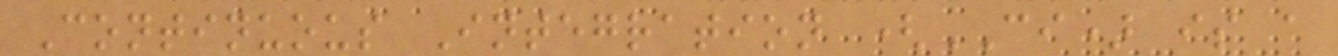Continuous Integration (CI) is a
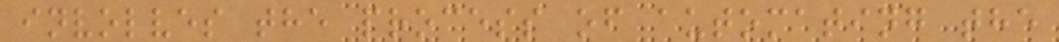involves the process of automating the
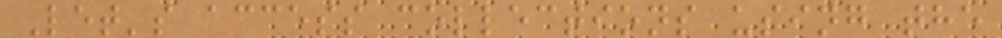Let's access collections using the
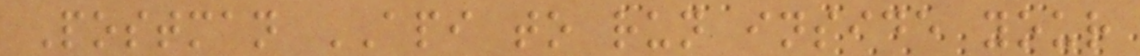Postman API to run inside your
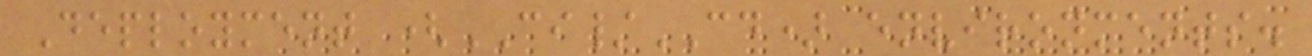Deployment (CI/CD) environments.
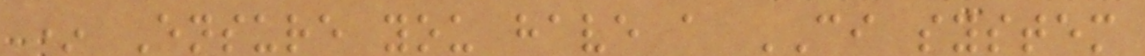* Ensure you have a CI system
